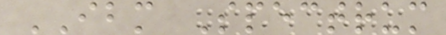IBM Spectrum
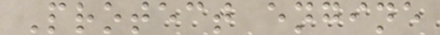Protect engine
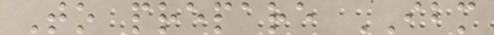To prepare IBM
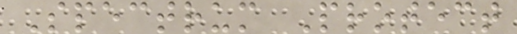Spectrum Protect
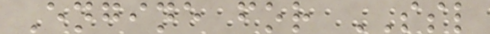Engine for SSL
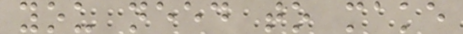you need to make
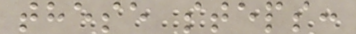these steps:
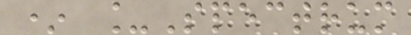* _Spectrum
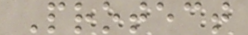Protect
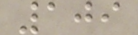109
